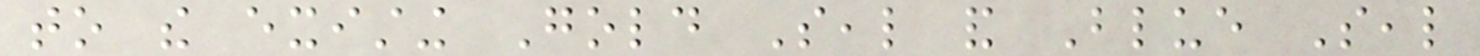to the existing Gold Seal and Blue Seal
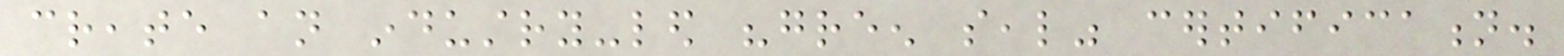create an industry-led "green seal" certification.
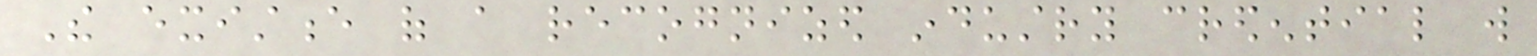The existence of a recognized industry credential will
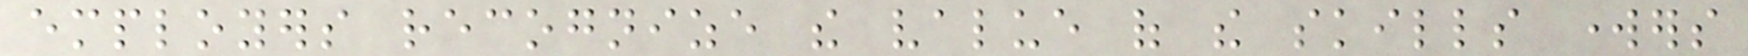employers recognize the value of the skills workers
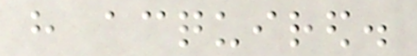have acquired.
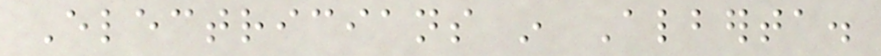Electricians in Alberta.
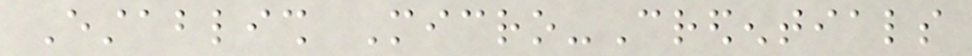Establish Micro-Credentials
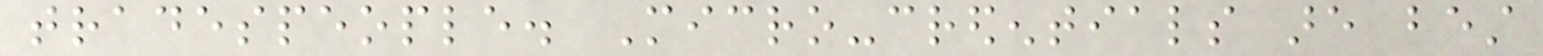tradespeople. Micro-credentials are best
